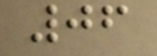06
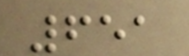651
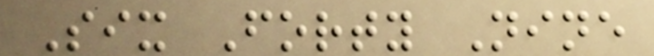Six Forty Nine
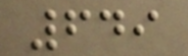649
